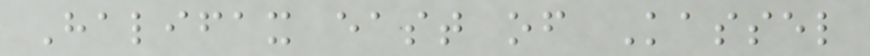Halifax east of Kassel
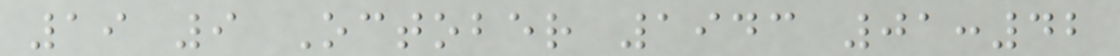19 9 October 1943 01:42
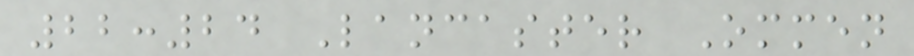22:24 Lancaster Ommen
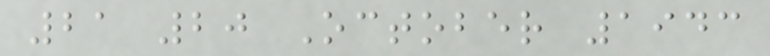21 20 October 1943
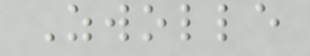Zwolle
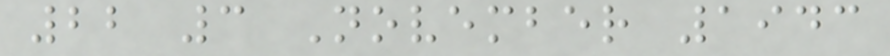22 3 November 1943
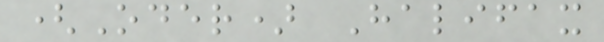(Oder) Halifax
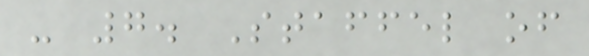- 7. Staffel of
